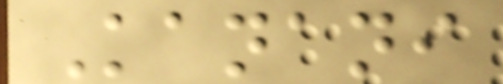Kanani
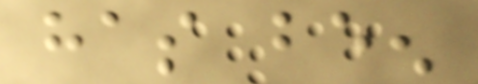has been
